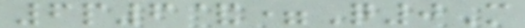6p6&=Q0M
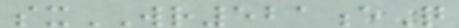sxWR521eQ
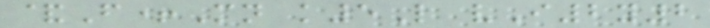&F+Mn k5L vI2y2
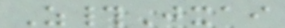Z#Jxai
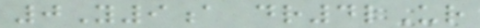0Y9a dr4lUr
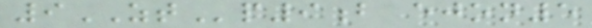9ZTp9b ejon5
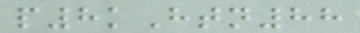p8kHtn88
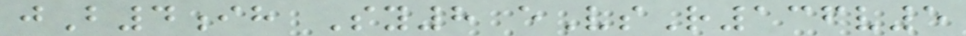jB4ih Sy8 eVsR136v5
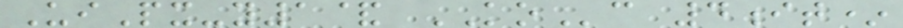UiPx-y1& KOc 4it*
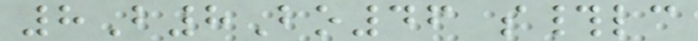8B8Bo46 s#lc
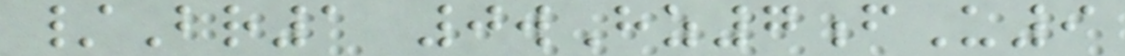/Br1 0wHz7fU9
